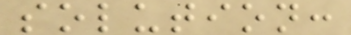solution:
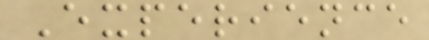Experience
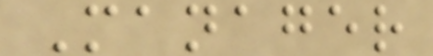Manager
